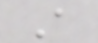A
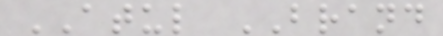ATUL BRAND
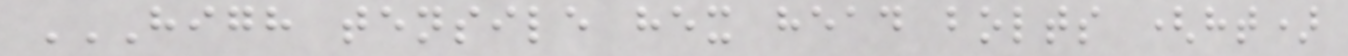HIGH TENSILE HEX HEAD BOLTS (HT)
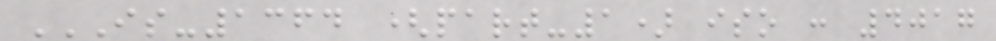IS-1364 (PART-1) ISO : 4017
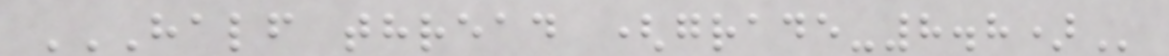HALF THREAD (GRADE-8.8)
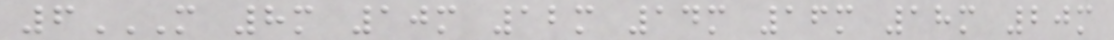6M 8M 10M 12M 14M 16M 18M 20M
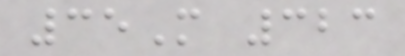35M 323
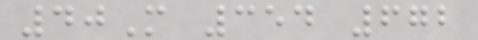40M 354 672
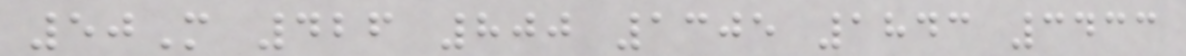50M 426 800 1305 1843 3433
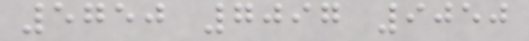5750 7097 9050
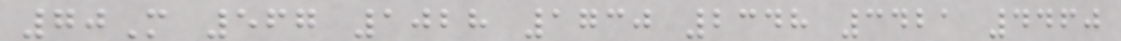70M 567 1028 1730 2348 3421 4460
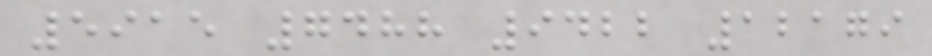5915 7488 9422 12179
